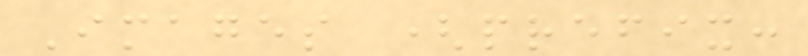Images (prefix:
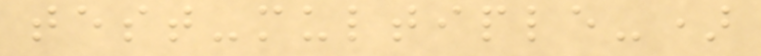test-multiple-)
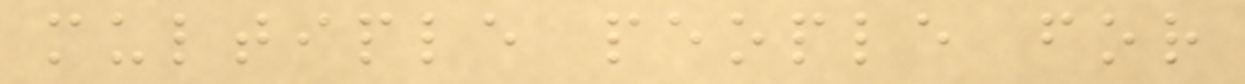multiple people for
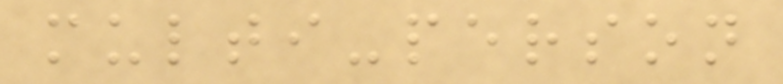multi-person
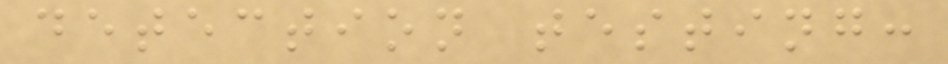detection testing:
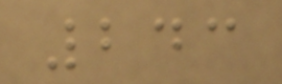243
